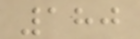180
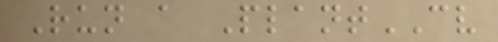Run a PlantCV
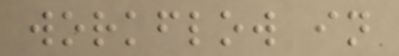workflow in
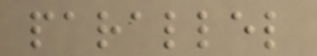parallel
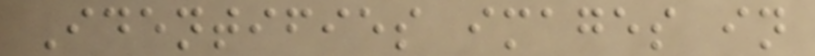Identifies images in
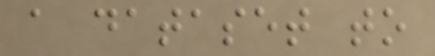a dataset to
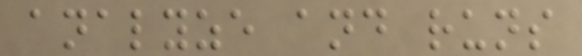analyze and runs
